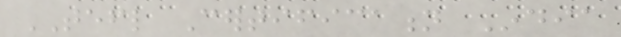TEFL Certification India
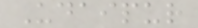Udaipur
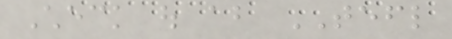Check out about TEFL
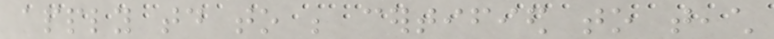apply today to be certified to teach
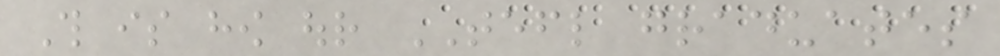This is how our TEFL graduates
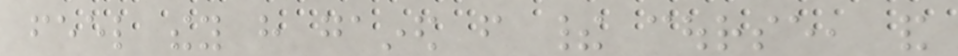feel they have gained from their course, and
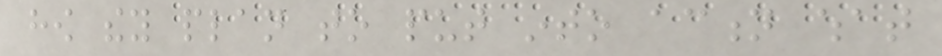how they plan to put into action what
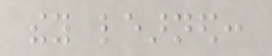they learned:
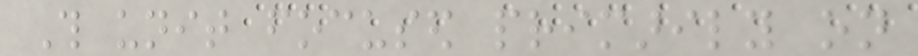This unit focused primarily on
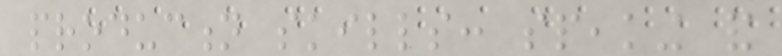production skills: speaking and
